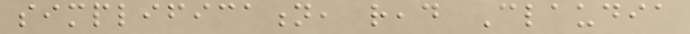simplification, read Claudia
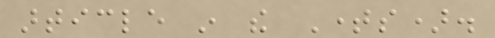article in the Times).
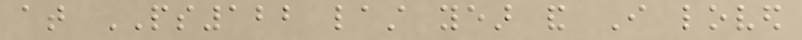at PS122 last year and I loved
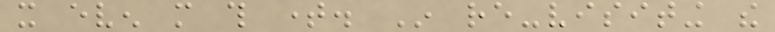it even more this time. In re-visiting the
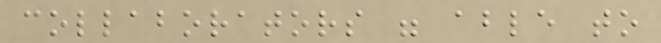collaborators were able to
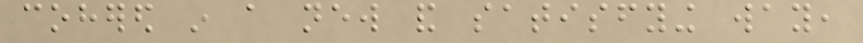cohered in a new and satisfying way,
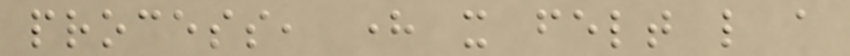process, here it felt like a
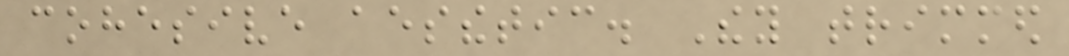cohesive aesthetic. They trimmed
